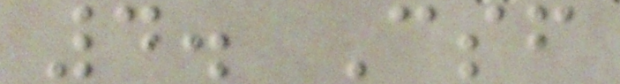4. Csf
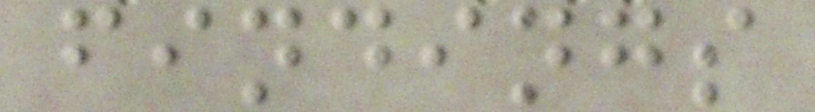findings
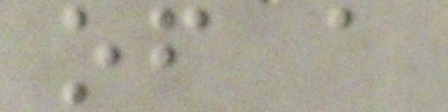of a
